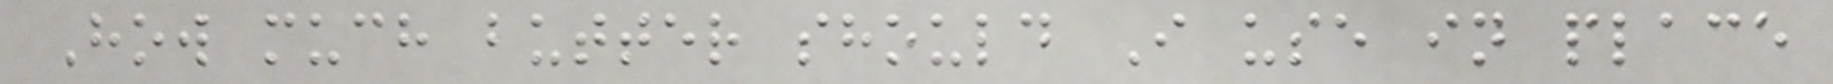How much butter should I use in place
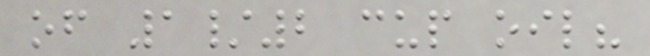of 1/2 cup oil?
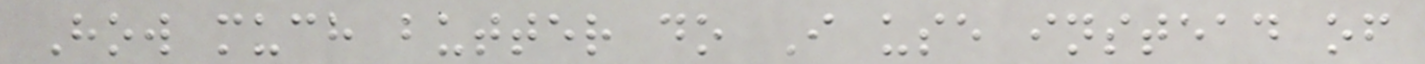How much butter do I use instead of
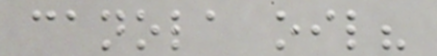canola oil?
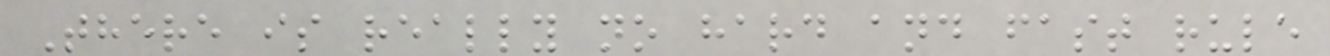There is really no hard and fast rule
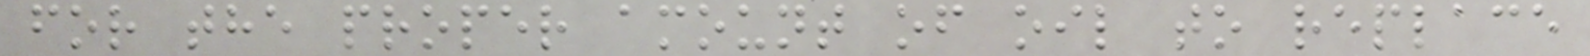for the proper amount of oil to replace
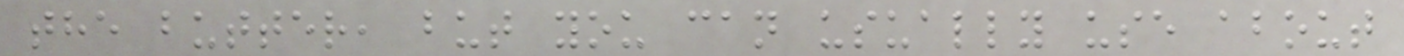the butter, but you can usually use about
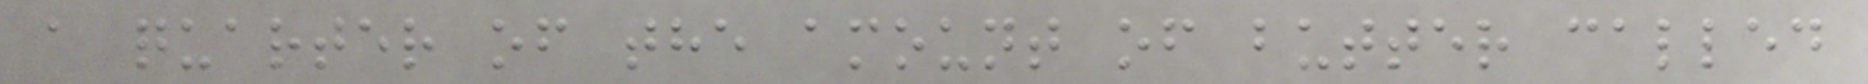a quarter of the amount of butter called
